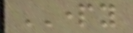PARTY
